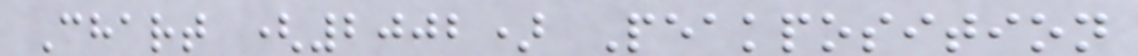Chart (2002) Peakposition
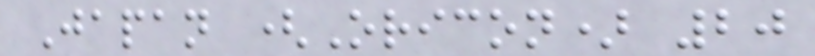Japan (Oricon) 20
